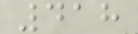418
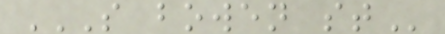S BOWEN ST
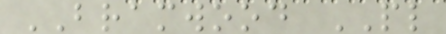BRAMWOOD PL
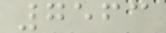7563
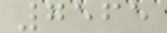7565
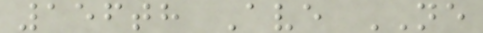156th Ave NE
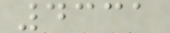4331
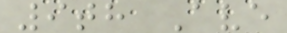9th Ave
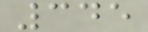345
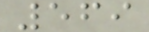569
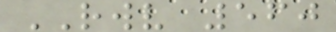RWV 560
